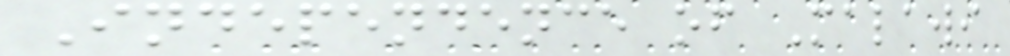Independence of Malawi
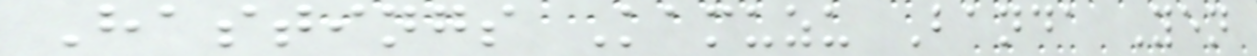Hastings Kamuzu Banda Yen
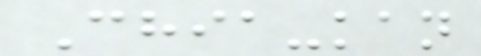Chia-kan
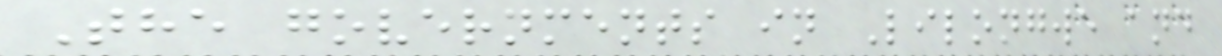The governments in Lilongwe and
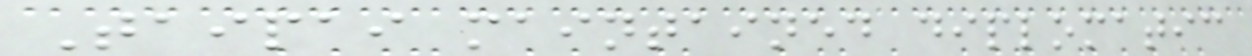Taipai maintained diplomatic
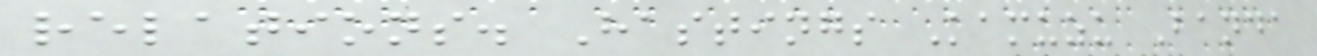relations. Hastings Kamuzu Banda
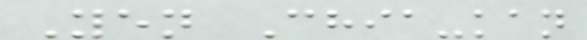Yen Chia-kan
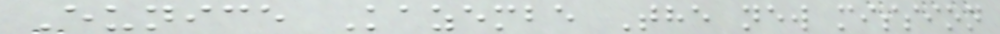Eunice Kazembe The new mission
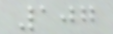107
